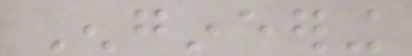Engineering
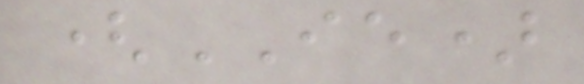(IE)
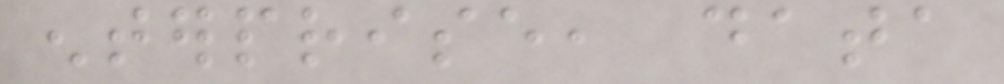enterprise, data
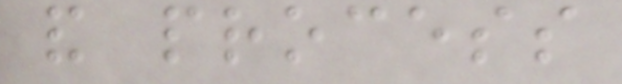and process
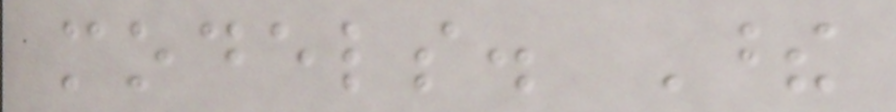models. These
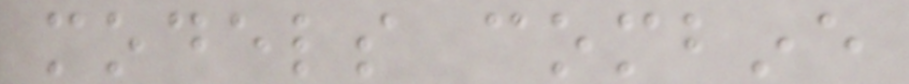models combine
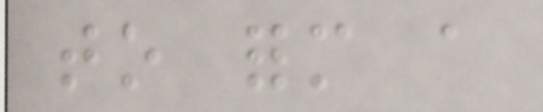to form a
